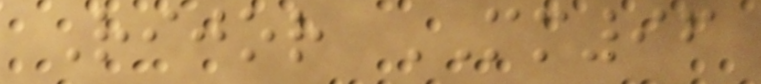Rijor MM96
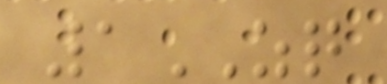1ZQ
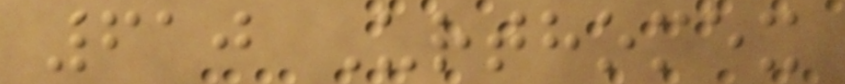610 Urthomex
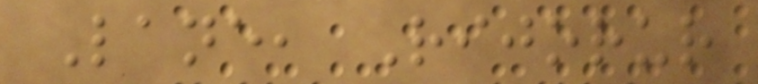Lane, Rijorur
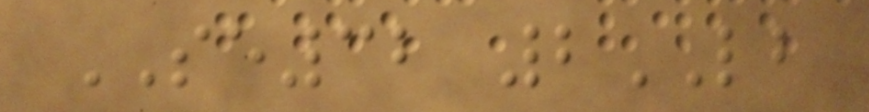SE32 2LB
